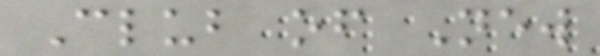Club of New
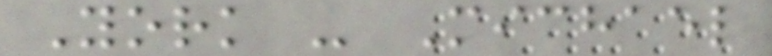York - Michael
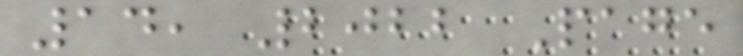14, 2022 Page
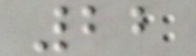22
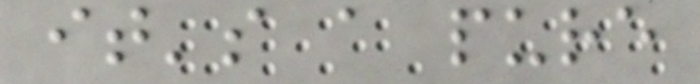it's a pure
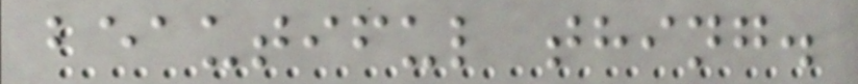beautiful thing.
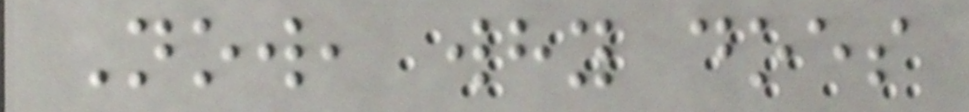Now, why does
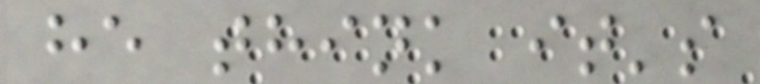he think it's
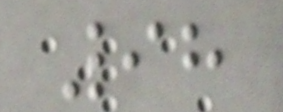98
